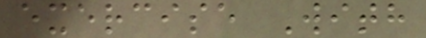exercise With
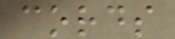cords
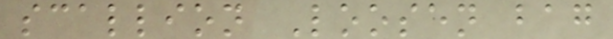scallion Loosen bag
